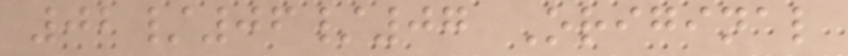02/06/07 Original
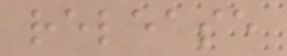release
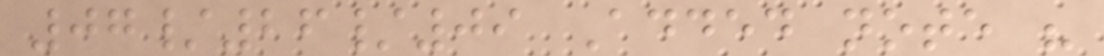07/26/09 Added note "
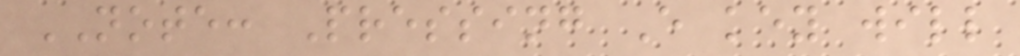NOTE: Pressing E key will
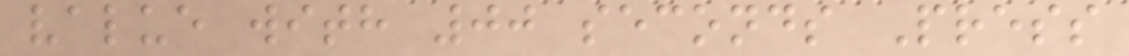value with 00 seconds Press
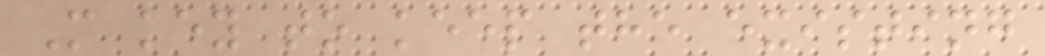M key to keep the existing
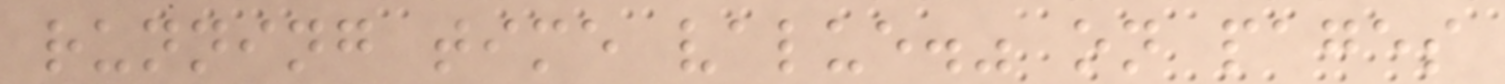running time value." on pages
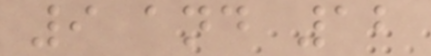9 and 12
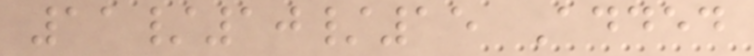11/10/15 Added
